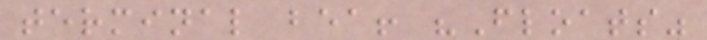terminal bea! "Floats"
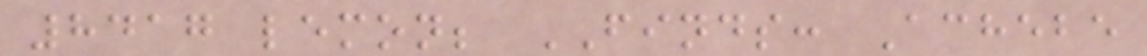8417 lemon; FINDS: Achebe
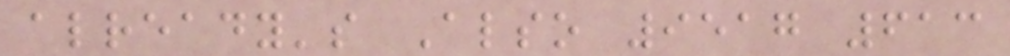already's Also 9517 613
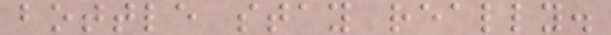bottle stay really.
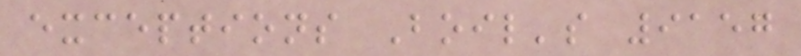exceptions Boil's 9157
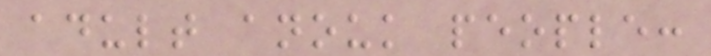adult anouk people:
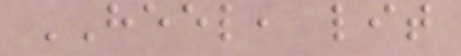HEEL, lit
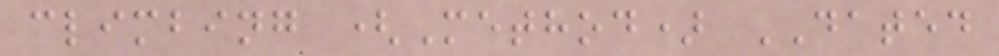climbing (Method) DATED
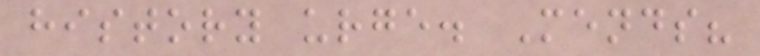history urge. Mends?
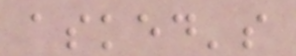asked's
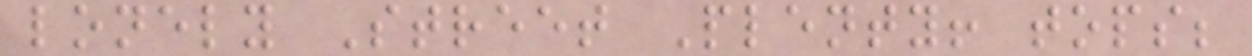lonely Street Plenty! tops;
